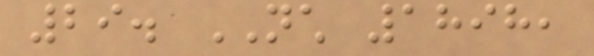29. NCH 1898,
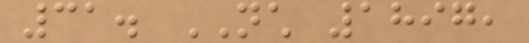31. NCH 1897,
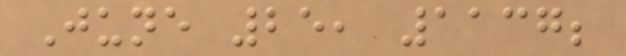June 25, 1137;
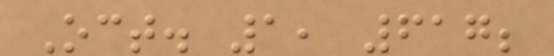Oct. 1, 617;
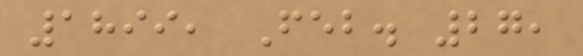1899, Feb. 27,
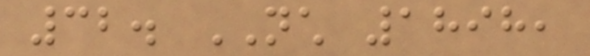32. NCH 1898,
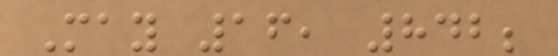May 16, 842;
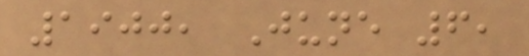1900, June 6,
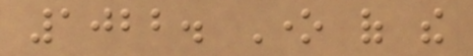1022. One of the
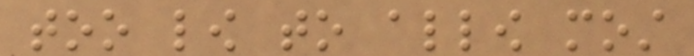too low to allow most
